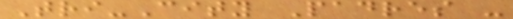Tri-City Padres -
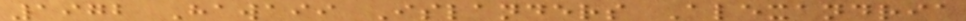1972 Hawaii Islanders Alexandria
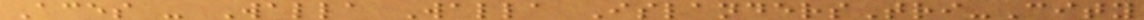Aces - Walla Walla IslandersTri-City
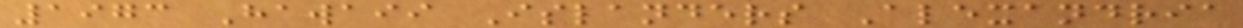1973 Hawaii Islanders Alexandria
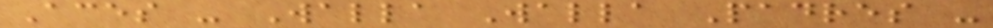Aces - Walla Walla Padres -
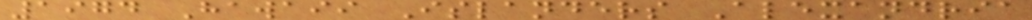1974 Hawaii Islanders Alexandria
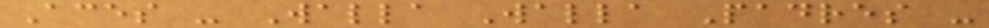Aces - Walla Walla Padres -
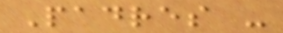Padres -
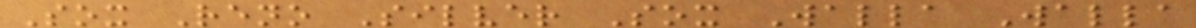Sox Reno Silver Sox Walla Walla
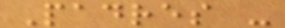Padres -
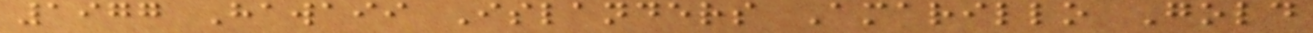1977 Hawaii Islanders Amarillo Gold
